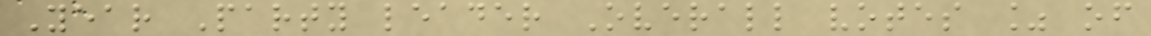Year Party leader Overall votes % of
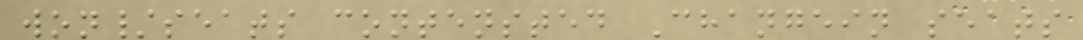won/seats contensted Changein seats
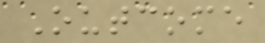Outcome
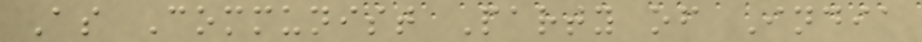As Communist Party of India
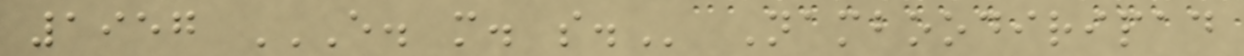1957 E. M. S. Namboodiripad
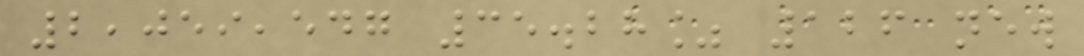2,059,547 35.28% 126 new
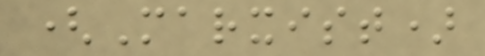(Marxist)
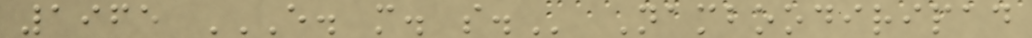1965 E. M. S. Namboodiripad
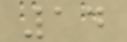14
